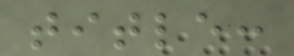title:
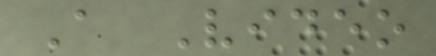A Video
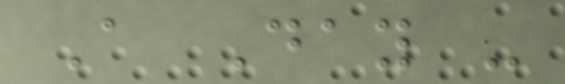A Day -
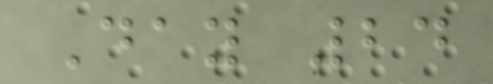Day 24
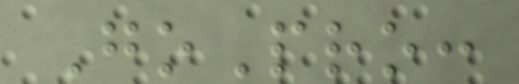GoPro:
